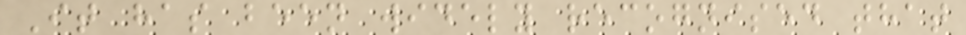It has been widely recognised that
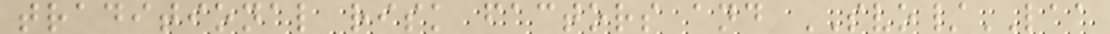traditional risk factors and SVO/LAA
